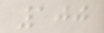100
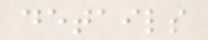details
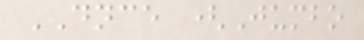DNCE (Jumbo
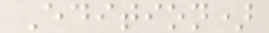Edition)
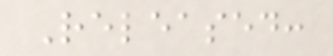Released:
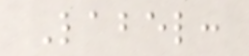Label:
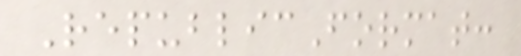RepublicFormat:
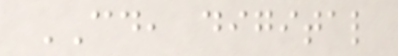CD, digital
